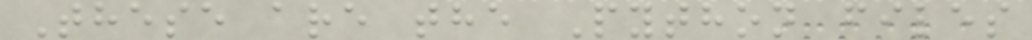These are the Python files
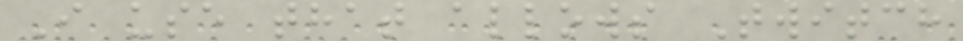I use that allows Twitch
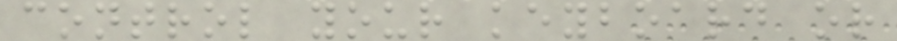control your keyboard or
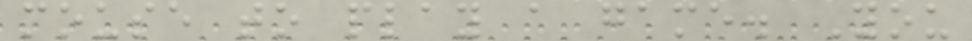mouse to play a game. You
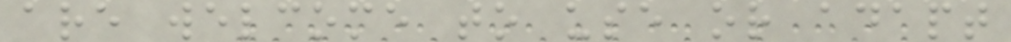are welcome to use or adapt
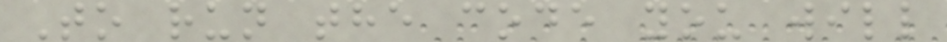To run the code you will
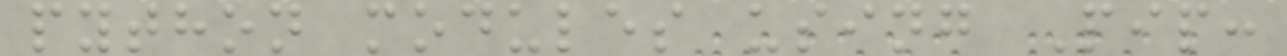python modules using Pip:
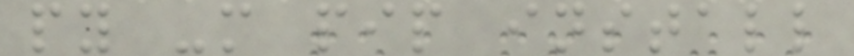py -m pip install
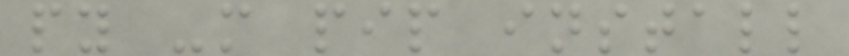py -m pip install
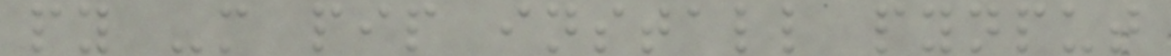py -m pip install pynput
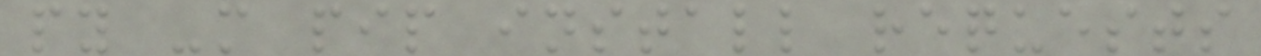py -m pip install requests
